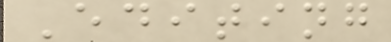Editing
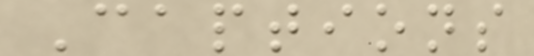Captions
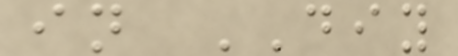in DIY
